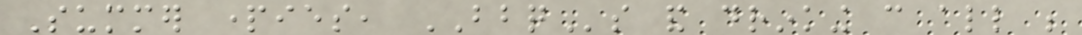Summer parties, BBQs and drinking can all be
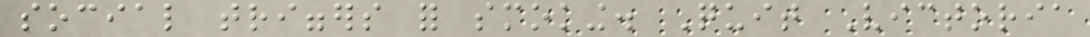social triggers for smoking. Quit Victoria
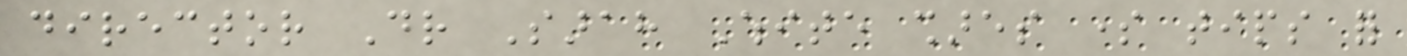director Dr Sarah White shares some tips for
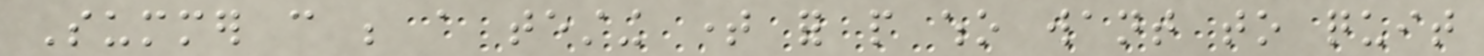Summer can be a testing time for people who want to quit
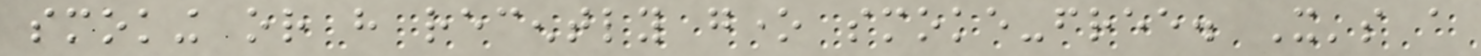smoking or have recently gone smoke-free. It's a
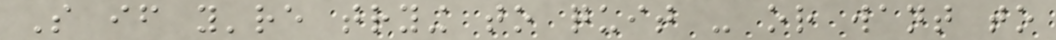So if you're trying to quit - or want to
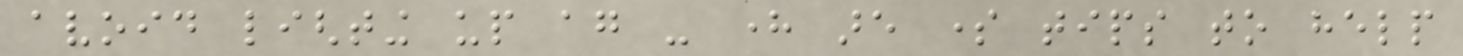avoid lighting up again - here are some tips to help
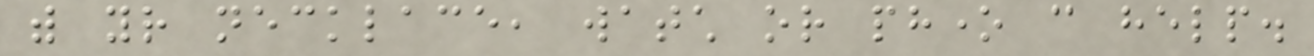with your necklace, watch or phone can help.
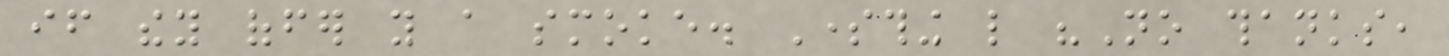if they offer you a smoke. Something like "No thanks,
